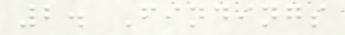2. Findings
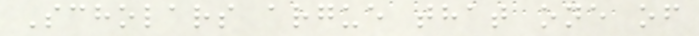Scholars argue that one of
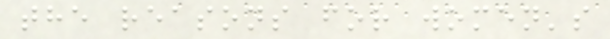the reasons for women's
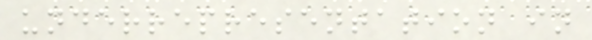underrepresentation in
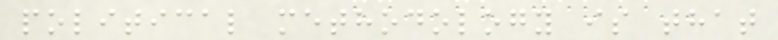political methodology is that
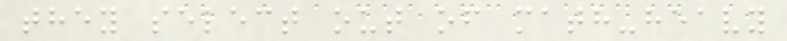they select out of math-heavy
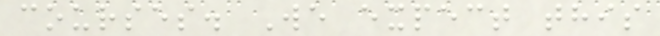courses. We expect this
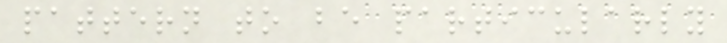pattern to be particularly
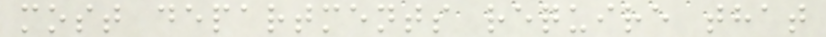most departments require that
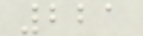221
